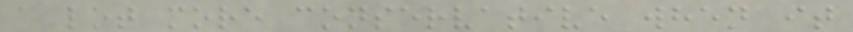a lot more conservative when it
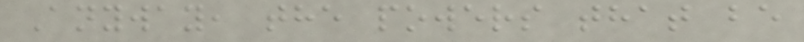Anyway, the powers that be
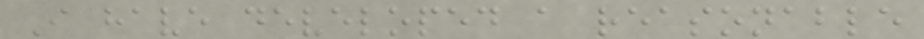I have developed a reasonable
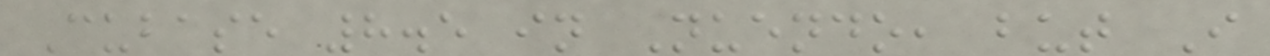Cubase 8.5 in Nuendo, but I
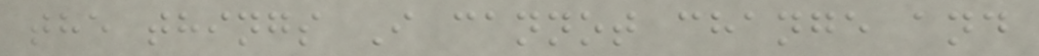the things I cannot change and
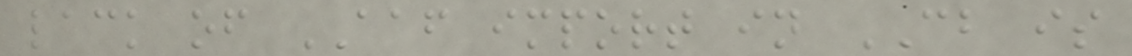lack of AAF import in CB is
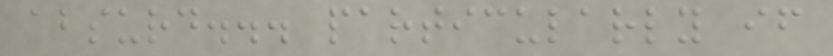absurd... particularly if
